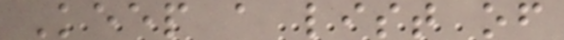Keep a list of
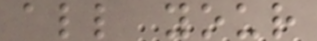all your
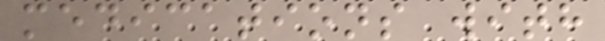medications with
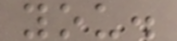you.
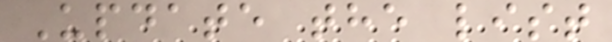Update the list
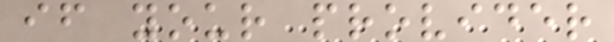if your provider
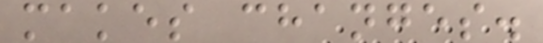makes changes.
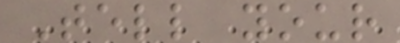Tell your
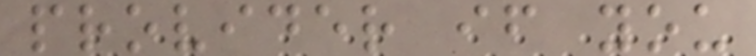provider if you
